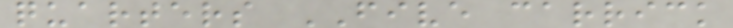quarters FIVE carrick
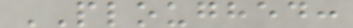PLOUGHED:
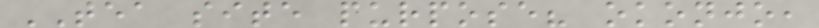TEA site purpose? okonjo,
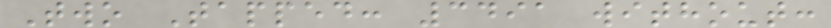Two Tapped: 3491 without:
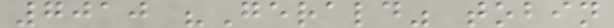7010 "Gerald" tobin
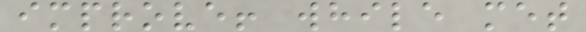improve! while met
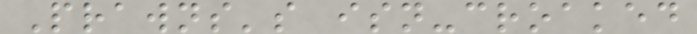Prawns's isn-croaked
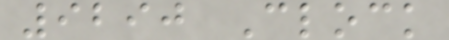9290 Clock
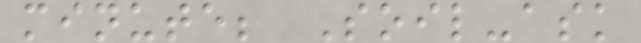minute; Soil-ask
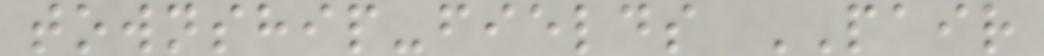township-fields PAIR
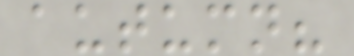autumn?
